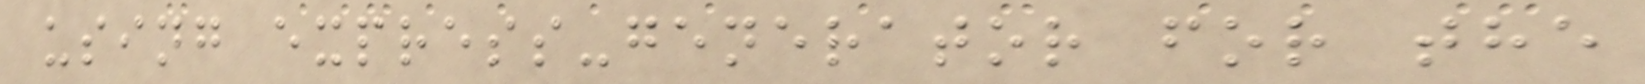using express-generator for the
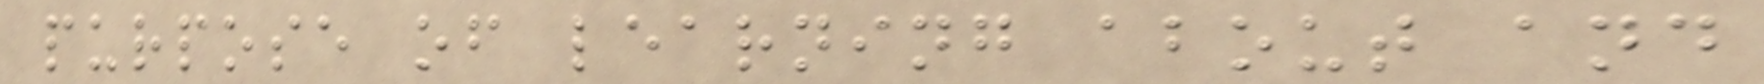purpose of learning about and
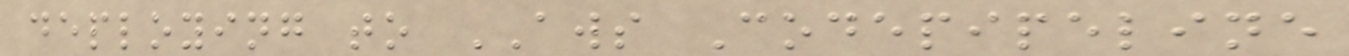deploying to AWS Codepipeline
